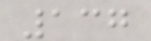137
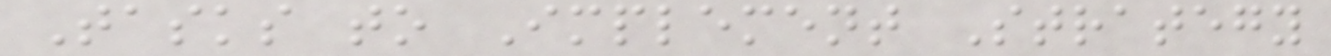Tasks to Implement Strategy
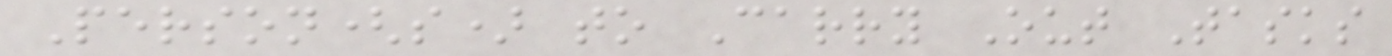Person(s) to Carry Out Tasks
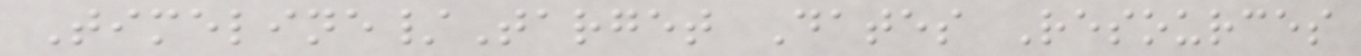Timeline/Target Dates Resources
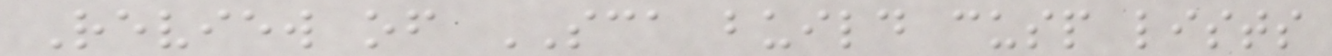Review of SCA build cusp lists
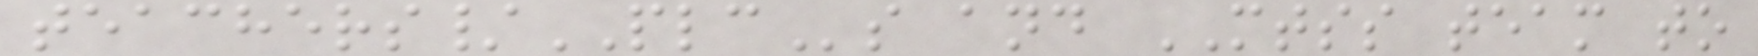teachers/PLCs and MTSS team to
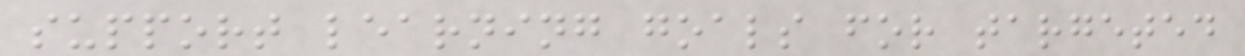support learning goals for targeted
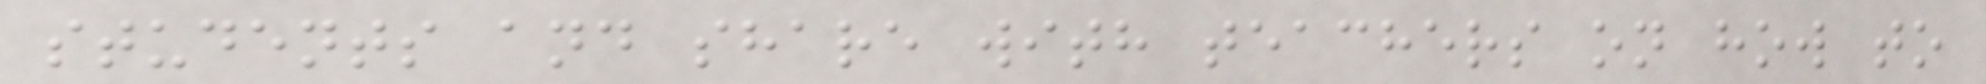students and share with teachers on how to
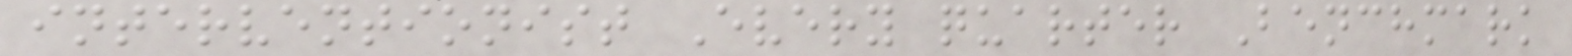interventionist Every quarter Benchmark
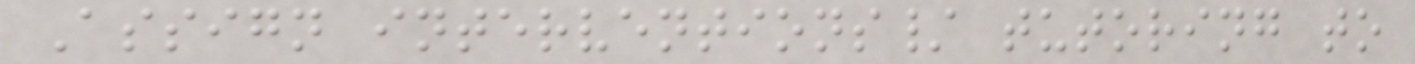Assign interventions/ tutoring to
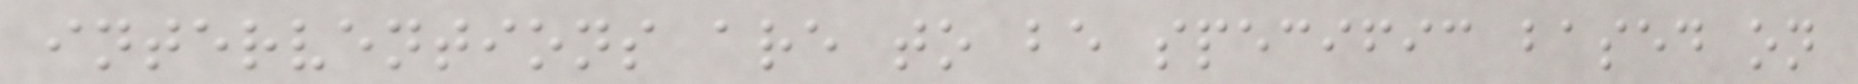interventions are to be specific based on
